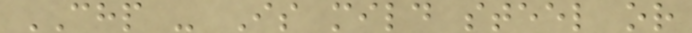CHP - Is mild steel or
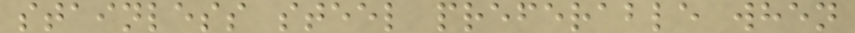stainless steel preferable when
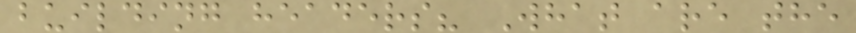building headers? What are the
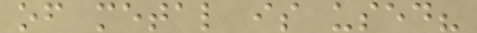of metal is used?
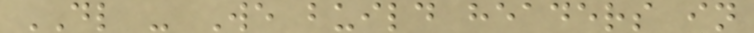DL - We build headers in
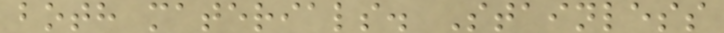both materials. Stainless
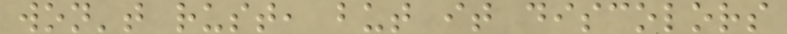won't rust, but it discolors
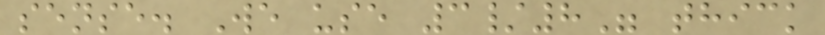sense. We use 3/8" thick
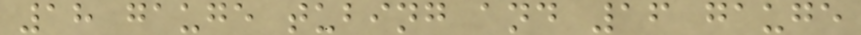18 gauge tubing and 16 gauge
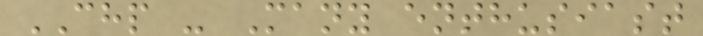CHP - Many enthusiast
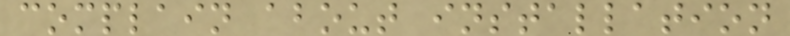complain about installation
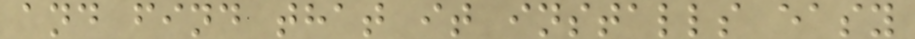and find that it installs easy
